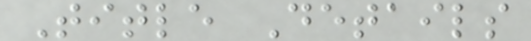Title Details
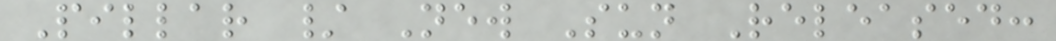Pillar / New Sun Released:
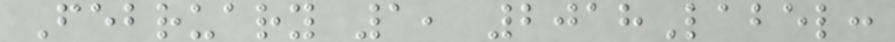February 1, 2018Label:
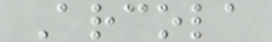Arcola
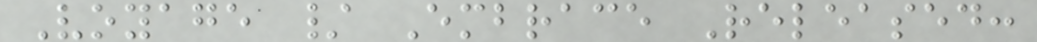Voyage / Embrace Released:
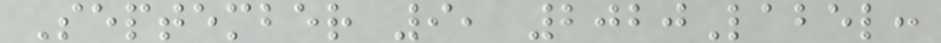September 9, 2020Label:
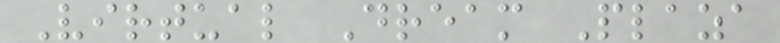Virtual Dream Plaza
